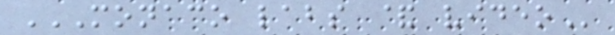MONACO LABS & VIDEO
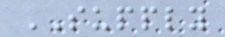SUPPLY
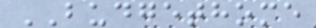BUDGETHOME
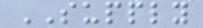SUPPLY
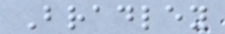Bradley
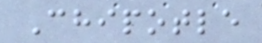Chipotle
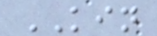KIN
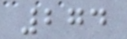274
